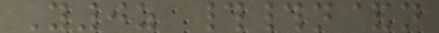Y0z ##n&n
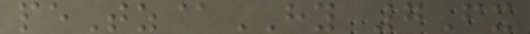peTz@HY 7Fx
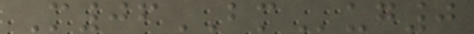M06BMug0
